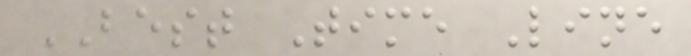BEST Time Line
